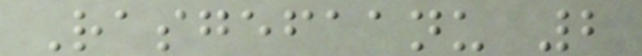Rasgefaanu 2
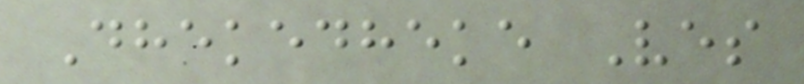Dhekedheke Ves
